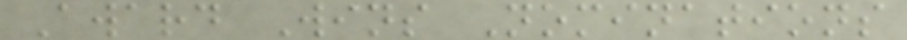Award Wins Nominations
